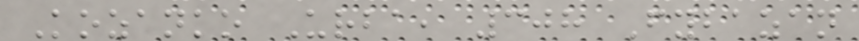Kozanko Urba, 308 Fybazan
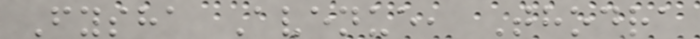Fysha Avenue, Thodra
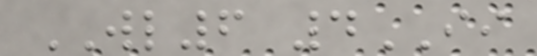WL6 4II
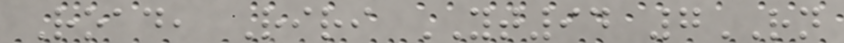Road, Riri YT94 7RN
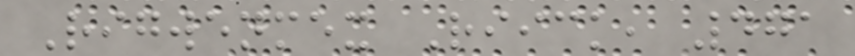Rigwenmex Riick, 471
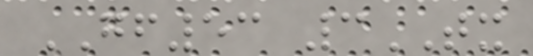GF53 3TX
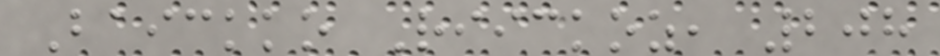Baickko Riickoz, 208
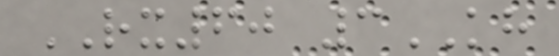RX60 3KH
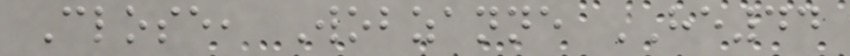Close, Wobzanne HE44
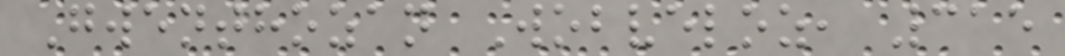Gwenthozan Wobveloz, 315
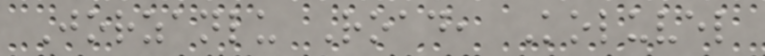Jorzanlu Road, Koluvel
